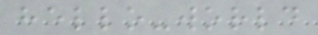hello-world
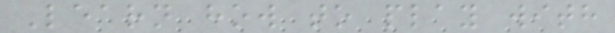Learn how to play with
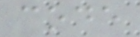code
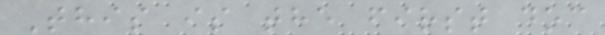This is the first doc
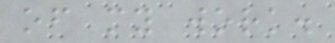of my work.
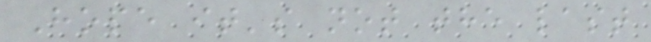Hope it's not the last
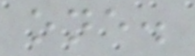one.
